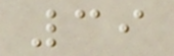39
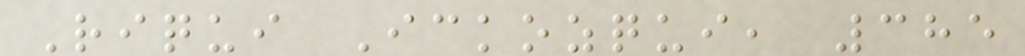Riqui Ickozqui, 385
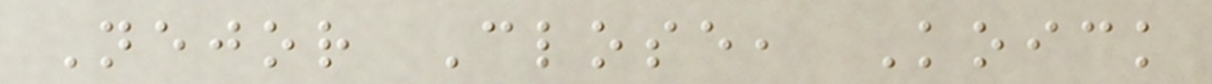Nejor Close, Koick
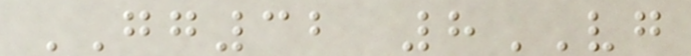GG32 8VG
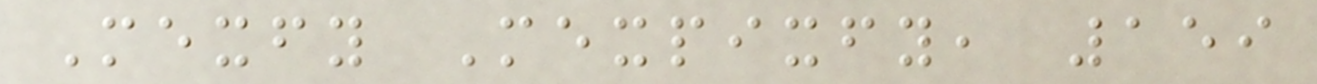Mexfy Mexpixfy, 159
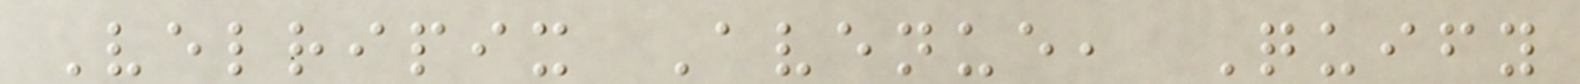Velripix Avenue, Quify
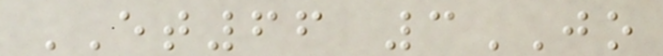ET66 3JO
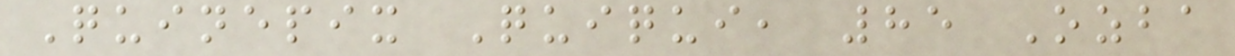Quinepix Quiqui, 85 Ozba
